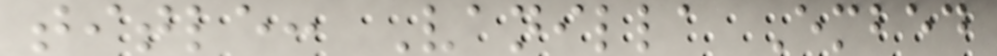title: Vanilla Embed
